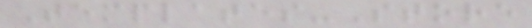Templates-Store
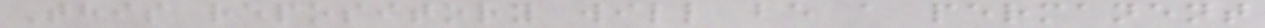This repository will be a permanent
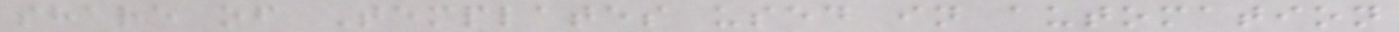share of Templates used in automation
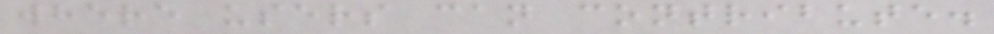where users can contribute.
